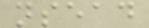nsead
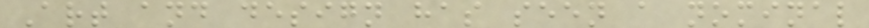Art and design has seen a nominal
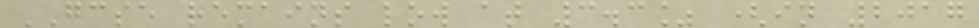GCSE remains low at 3.3% (in 2017
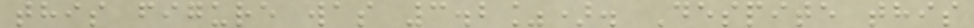this figure was 3.2%). Despite this
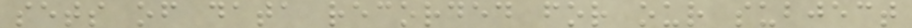sets of data recorded for our subject
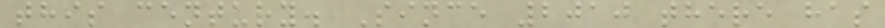this century. Since 2010 there has
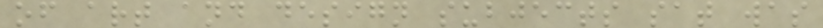of art and design subjects sat was
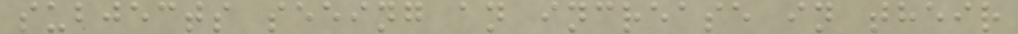subjects seeing an increase in their
